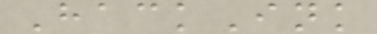HackInk
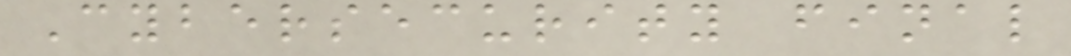Cybersecurity final
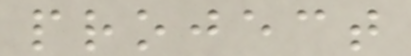project
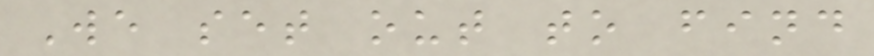We set out to find
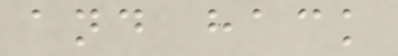and hack
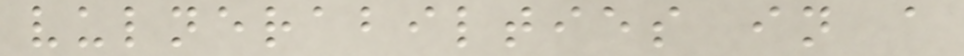vulnerabilties in a
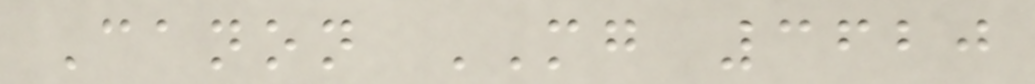Canon MG 3620
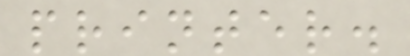printer.
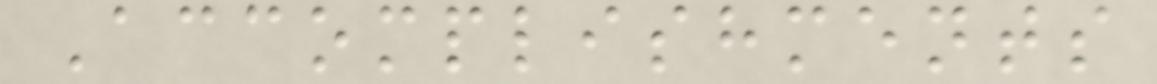Accomplishments
